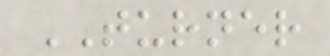TURNER
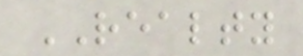REALTY
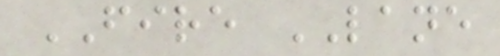FIRE LANE
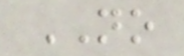NO
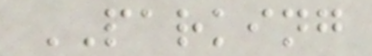PARKING
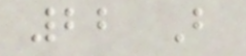22 B
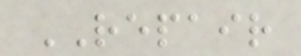REPAIR
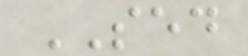SED
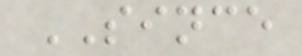SINCE
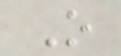O
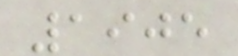1905
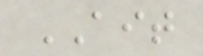AIT
